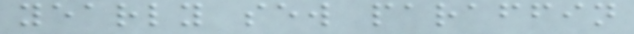yearly sew paraffin
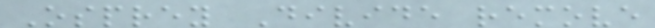Osprey Divide remove
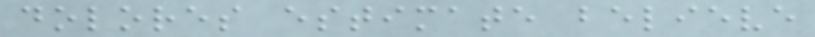dolores estimate believe
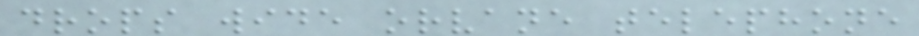drops wide orvane telephone
